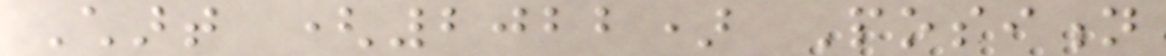Chart (2022) Position
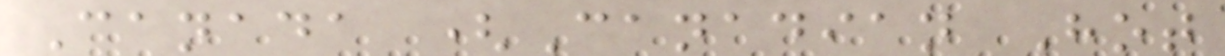Canada (Canadian Hot
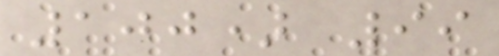100) 99
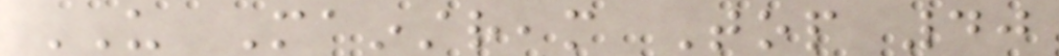US Mainstream Top 40
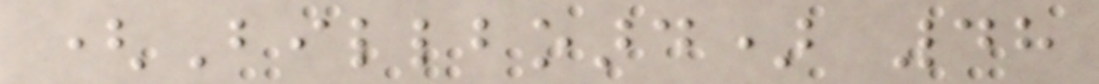(Billboard) 48
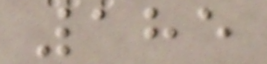185
